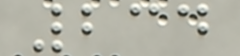234
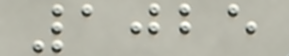1025
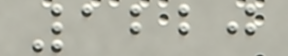1220
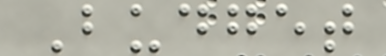Budget
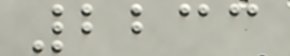2233
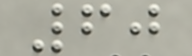60
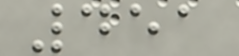451
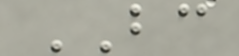BC
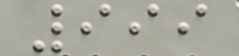999
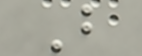B
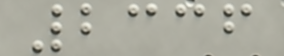2336
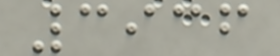3936
